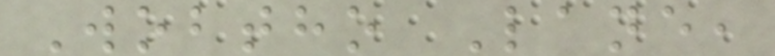Wobtho Lane,
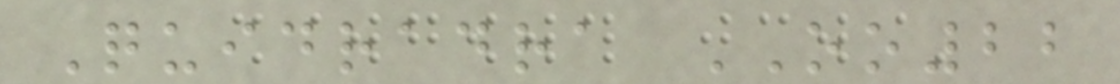Quidradra OO22
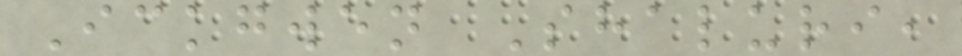Ickgwen Shaluri,
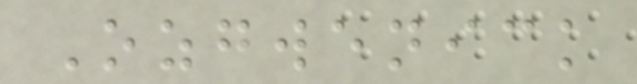Ozgwenick
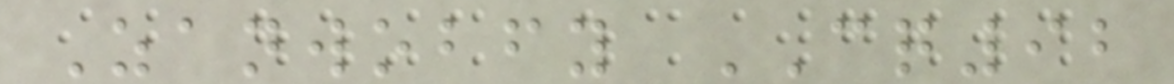Zanwobfy CQ92
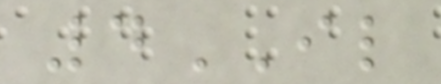4IL
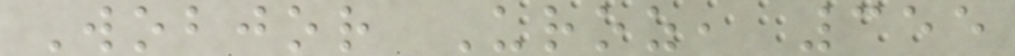Wobjor Uroz, 355
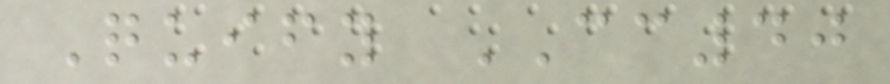Quify CC40
